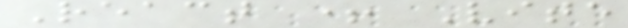React + Vite
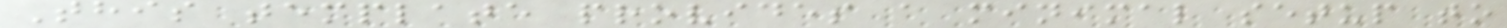This template provides a minimal setup to
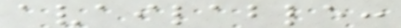available:
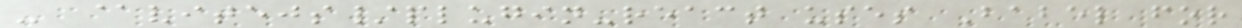- @vitejs/plugin-react uses Babel for
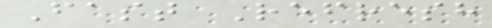Fast Refresh
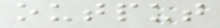output
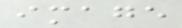image
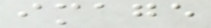image
